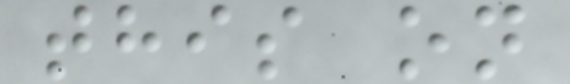this on
